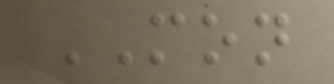MON
